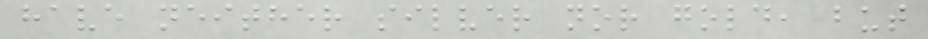have neither silver nor gold, but
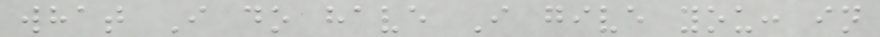what I do have I give you: in
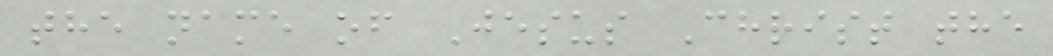the name of Jesus Christ the
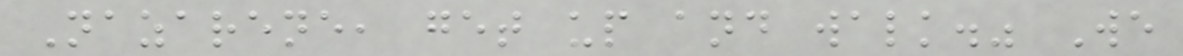Nazarene, get up and walk." We
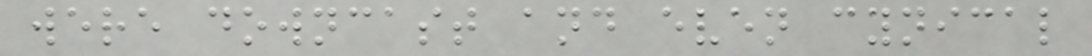were downcast and even cynical
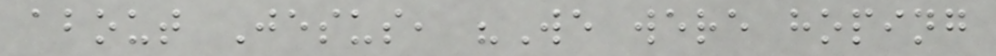about Jesus, "We were hoping
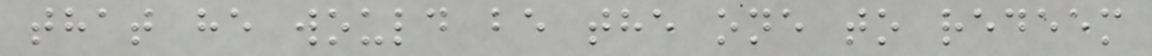that he would be the one to redeem
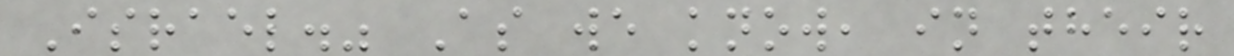Israel." As we know, in their
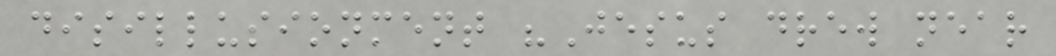disillusionment "Jesus drew near
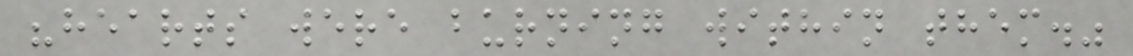"hearts were burning within them."
